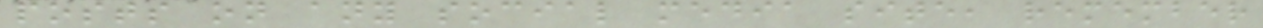posts on any social media site, remember
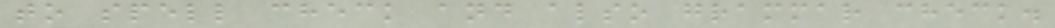to spell check and also grammar check.
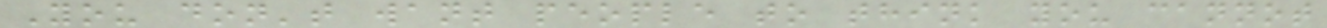You don't want people to think you cannot
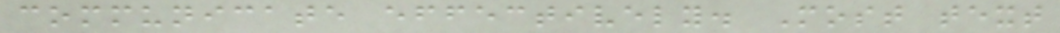communicate effectively. Most text
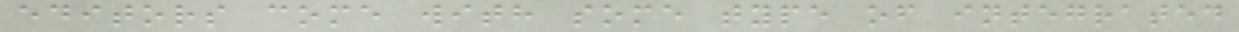editors come with some type of integrated
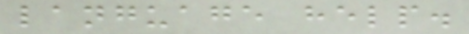language help.
